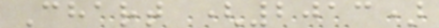Chart (2013)
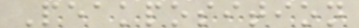Peakposition
